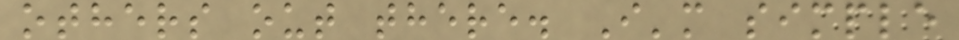others out there. I'm simple
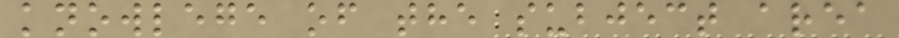knowlege of the subject area
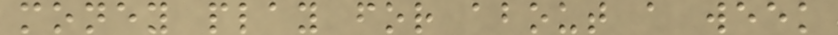money play for about a week
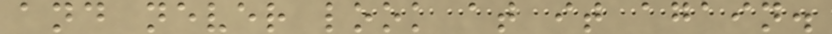and never look at it again.
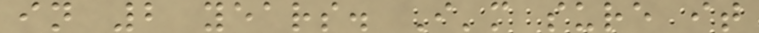in 2 years. I'm sure it
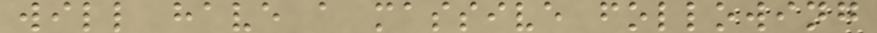will have a massive following
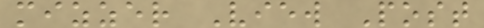mizzer View Post
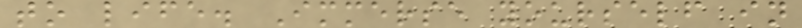to life. Immerse yourself in
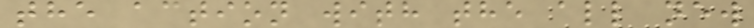the action with the all new
